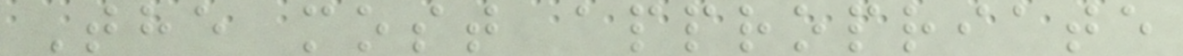The most appropriate
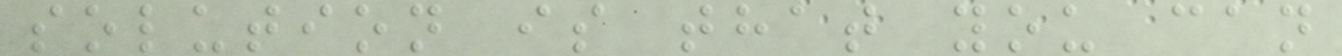solution is that you can
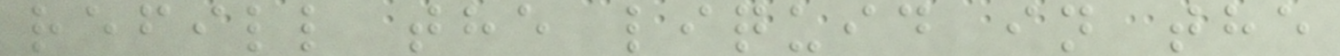refill the liquid in the
